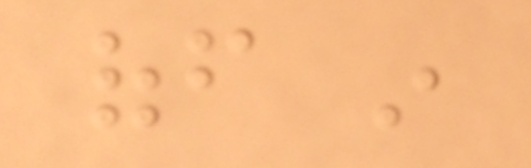off in
